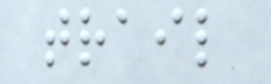trail
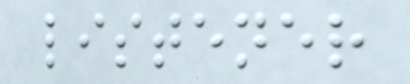listener
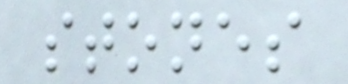stones
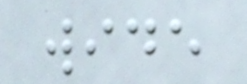wide
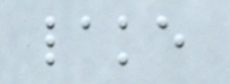lake
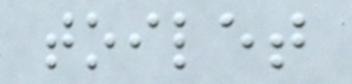toilet
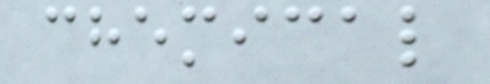chemical
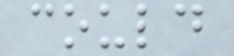could
